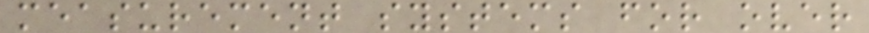measurement systems for over
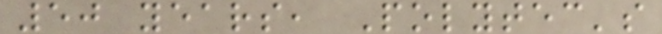50 years, Polytec's
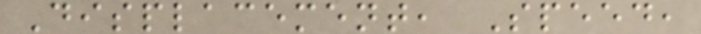Displacement, Speed,
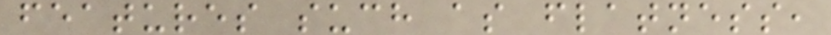features such as flatness,
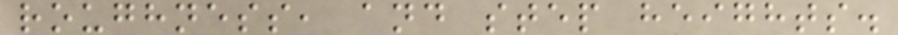roughness, and step heights.
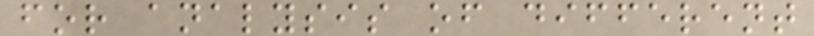for analysis of different
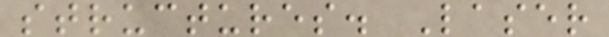structures. Laser
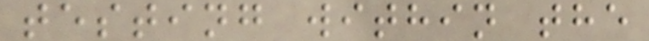testing within the
